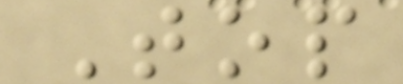Top
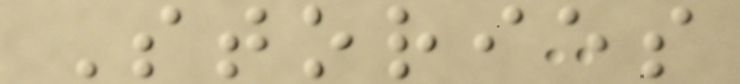Stories
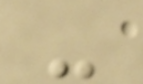-
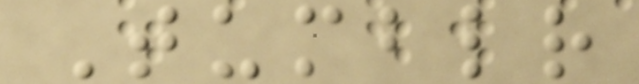Tumblr
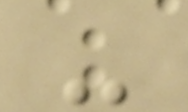-
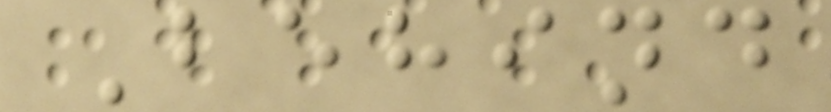Behind
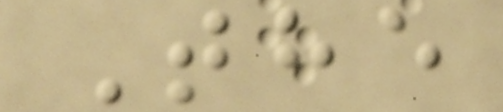The
